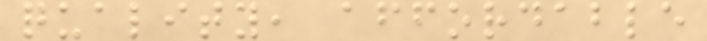quality, affordable
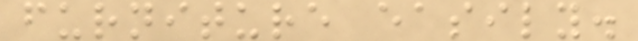furniture easily.
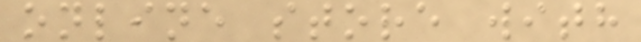online store with
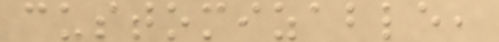customizable,
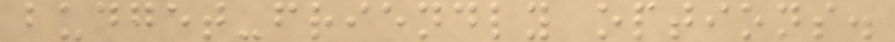budget-friendly options.
